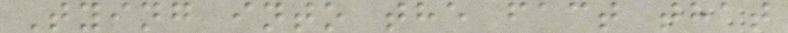Tying into the fact that
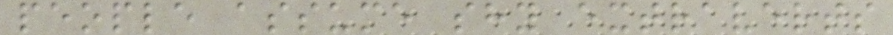people assume shy extraverts
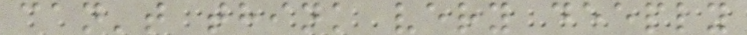can't think very deeply
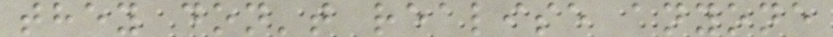they don't realise anyone
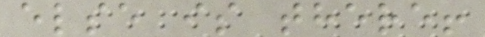else is there!
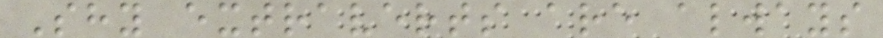Shy extraverts are always
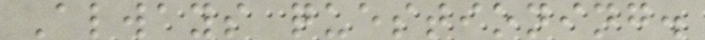Always questioning.
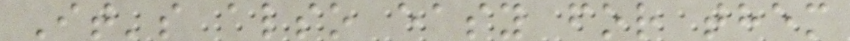It's also easy for them
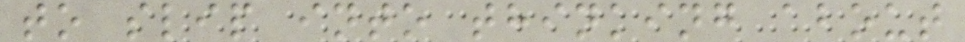to slip into thinking about
